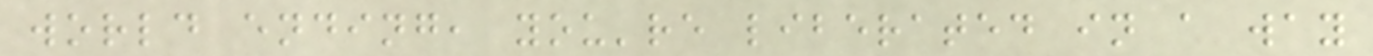world ending, you're liberated in a way
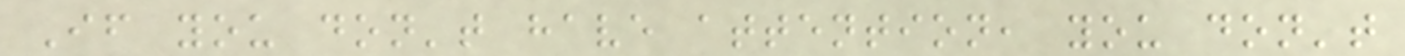If you don't have attention, you don't
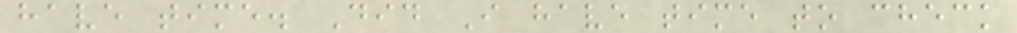have time. Did I have time to check
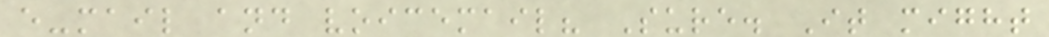e-mail and voicemail? Sure. It might
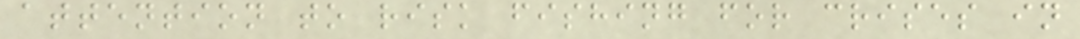attention to risk fishing for crises in
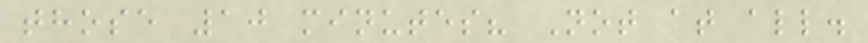those 10 minutes? Not at all.
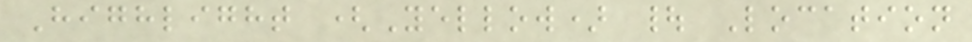Highlight (Yellow) | Location
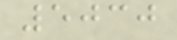5030
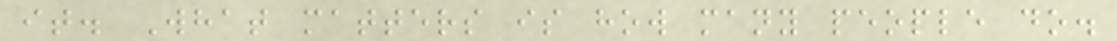it. What matters is how many people do.
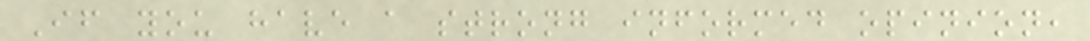If you have a strong informed opinion,
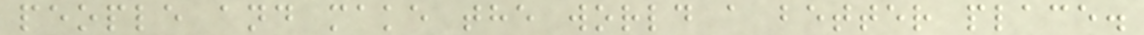people and make the world a better place.
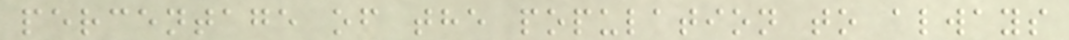percentage of the population to always
